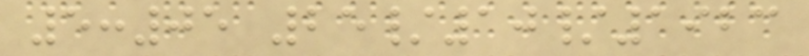5:05 25/10/1923
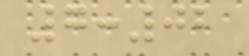7:02
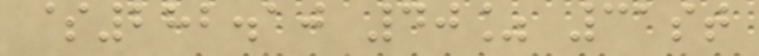$282.10 40% 31st
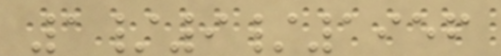1/9/1956
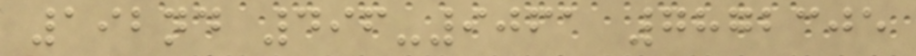192nd 496-9061 7872305
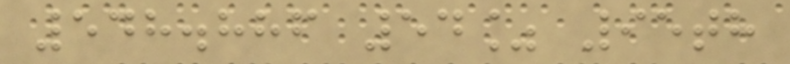548.886 54% 95th
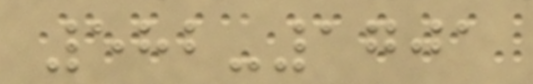582-1701
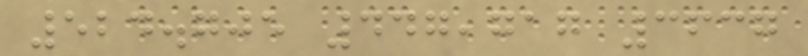524.705 447,717 3637
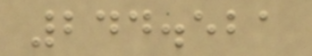244.521
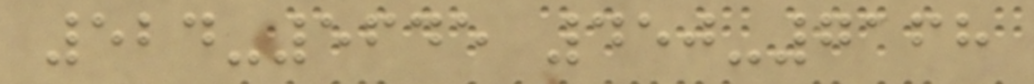524-5645 450-7168
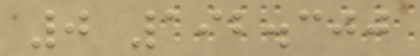0 192.300
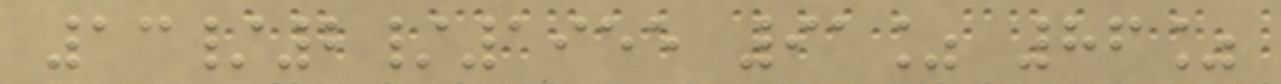13/2/1955 91% 86%
